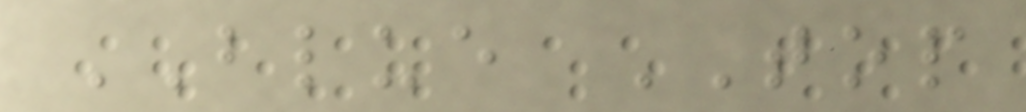BLUE TOP
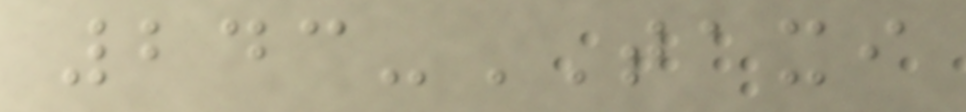243-TAXI
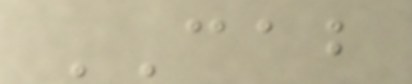CAB
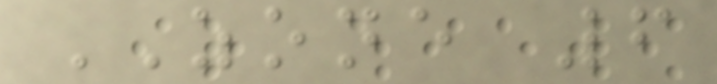ZONE 6
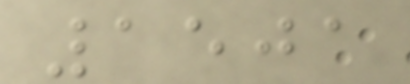1501
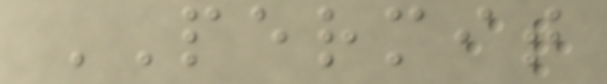PERMIT
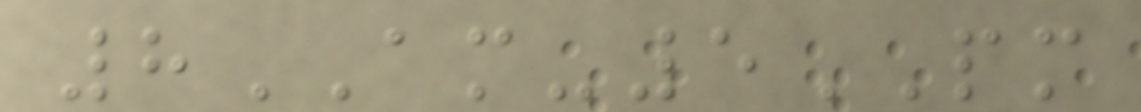8AM-5PM
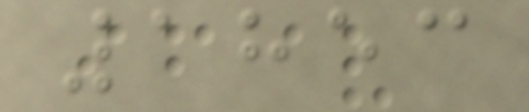1853
